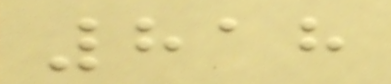818
